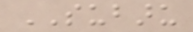SUBARU
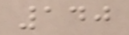140
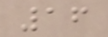16
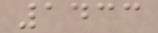1433
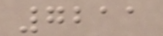7211
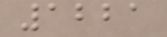1221
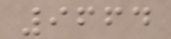9664
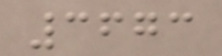3673
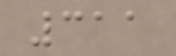311
